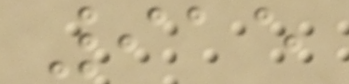915
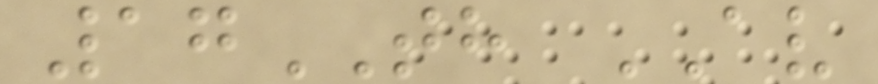17TH AV
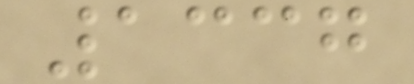1337
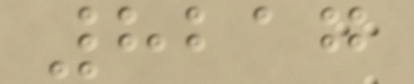8217
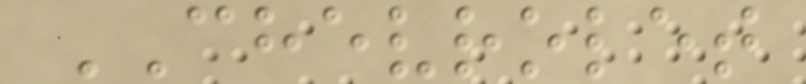CHEVROLET
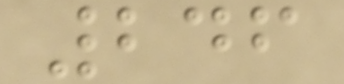246
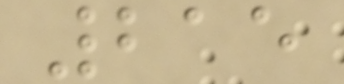215
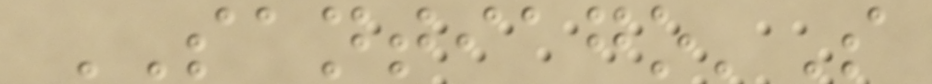SANTIAGO'S
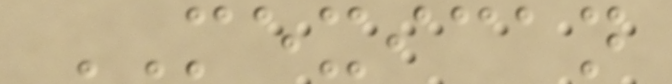MEXICAN
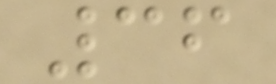36
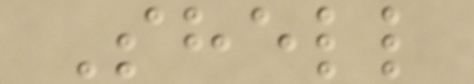Shell
